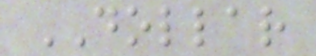DOLLAR
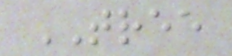TREE
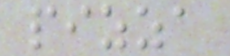pizza
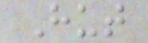Hut
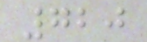720
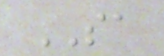SA
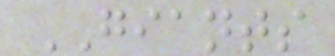GIANTS
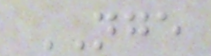NGE
